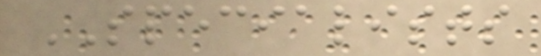SPECIALISTS
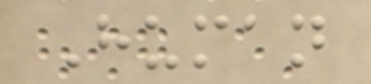Human
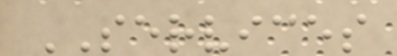SERVICES
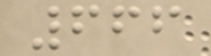666
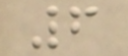6
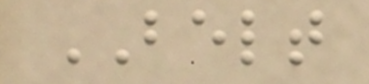BELT
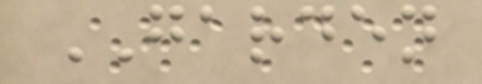GARDEN
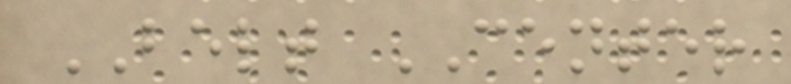BELT CENTER
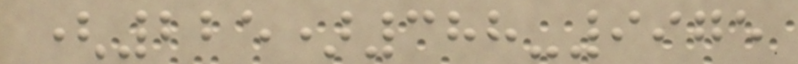(225)388-9975
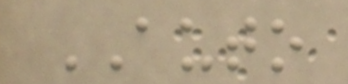AUTO
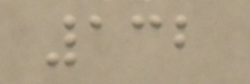132
